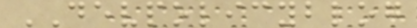DEVPOLICYBLOG
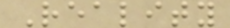Reality
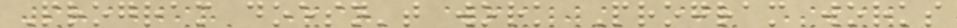Program doesn't work Program works
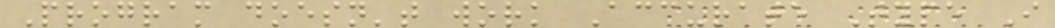Program doesn't work Accurate Type I
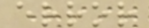error
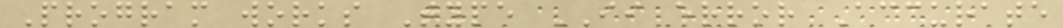Program works Type II error Accurate
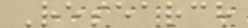Research
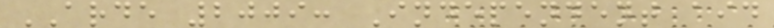ARDE 2009: Independent aid
